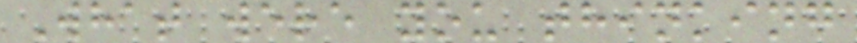What were you thinking
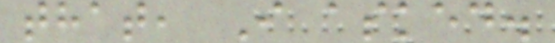that, I asked.
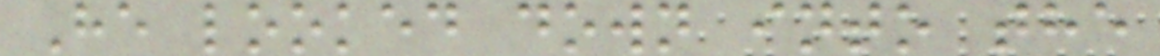He looked down into the
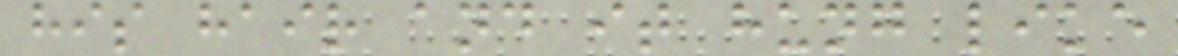his hair and it hung like
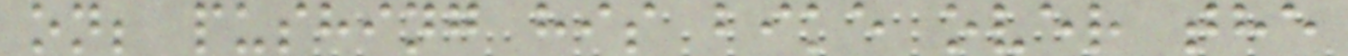on; pushing his bike over the
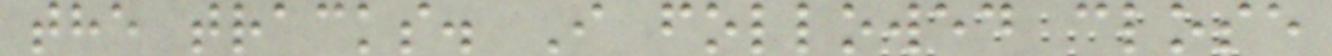the tracks. I followed close
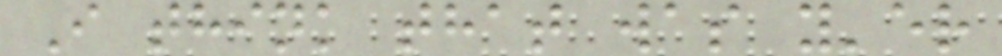I think that was y'er
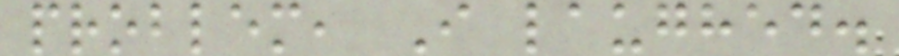problem, I laughed.
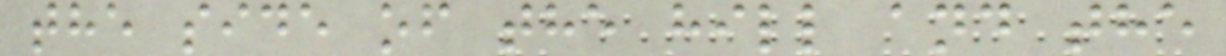the side of the hill and the
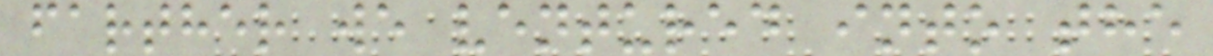farther we ventured into the
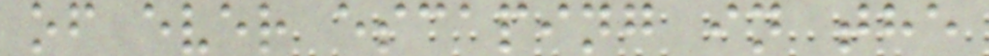of ever escaping in the
